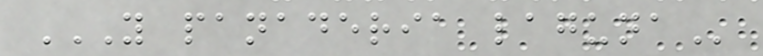Y PANADERIA LAGUNA
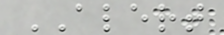ALERT
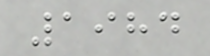1984
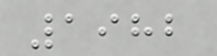1982
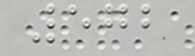572
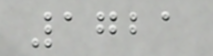1721
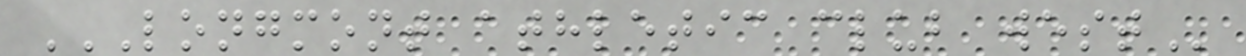LONGMONT ATHLETIC CLUB WEST
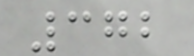372
